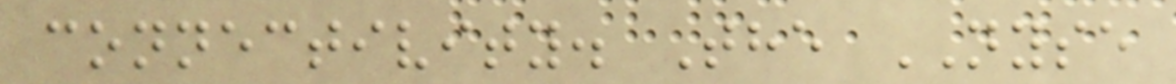connectivity. The NYSE
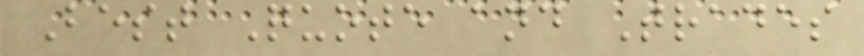Best Quote and Trades
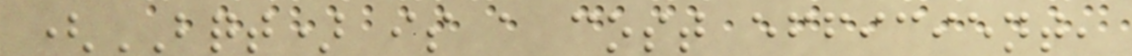(BQT) is a cost efficient,
